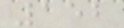152
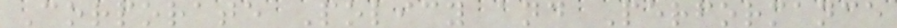Corporate Policy and Performance
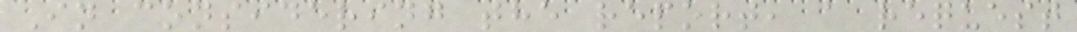In considering the report, a request
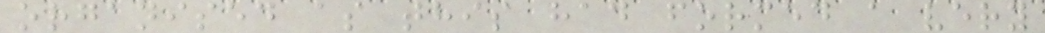organised as this had formed a very
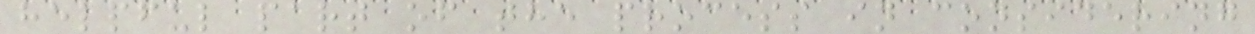helpful part of the process in considering
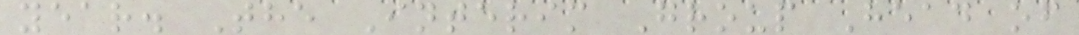year. The Interim Group Head of
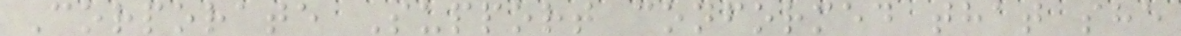Corporate Support conformed that she
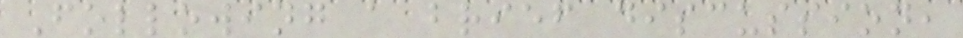Following a brief discussion,
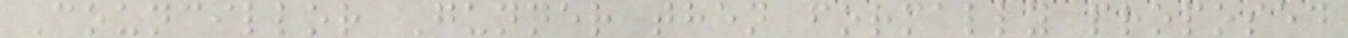Councillor Gunner then formally proposed
